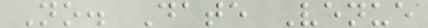No. Date Venue
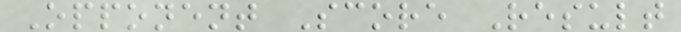Opponent Score Result
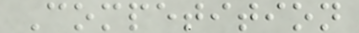Competition
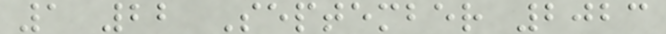1 22 September 2023
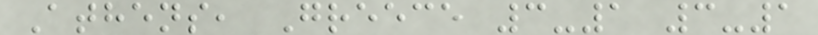Athens, Greece 3-1 3-1
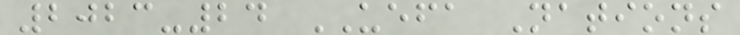2023-24 UEFA Nations
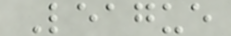League
